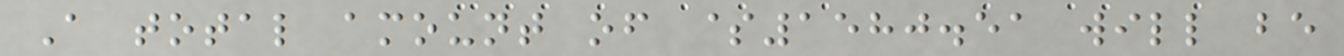A total amount of $1580.51 will be
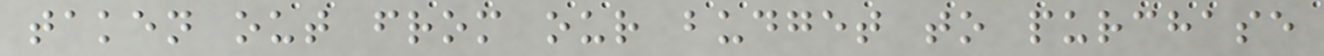taken out from our budget to purchase
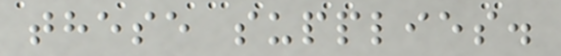these supplies.
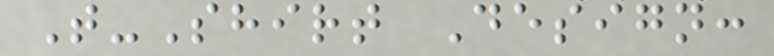T-Shirt Design:
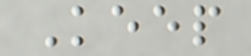Keep
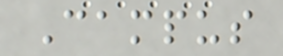Campus
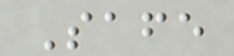Safe
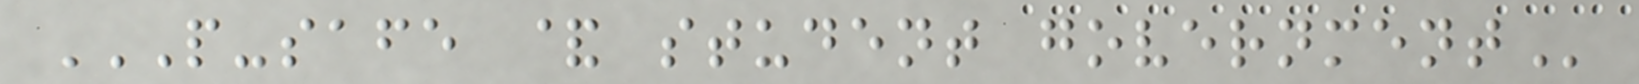P-SAFE & STUDENT GOVERNMENT
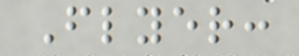Flyer:
